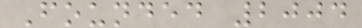Founded 2004
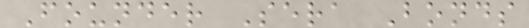Founder Sera Bonds
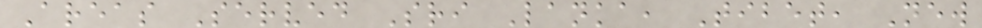Areas Served Sri Lanka, Tibet, New
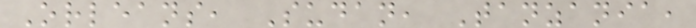Orleans, Sudan, Tanzania,
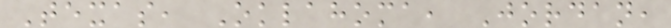Texas, Oklahoma, Jordan,
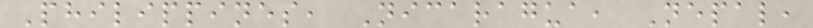Philippines, Nicaragua, Nepal,
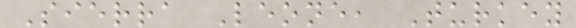Sierra Leone, Turkey
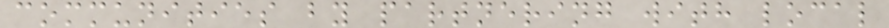communities by partnering with local
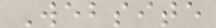Website
